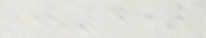(4)
